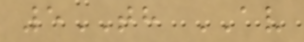5TH AV
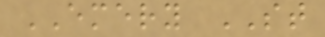EMERY ST
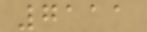7111
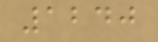1240
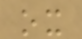ox
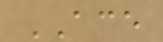ACE
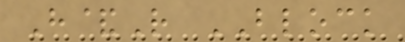H&R BLOCK
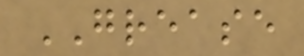GREASE
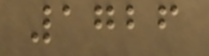1726
